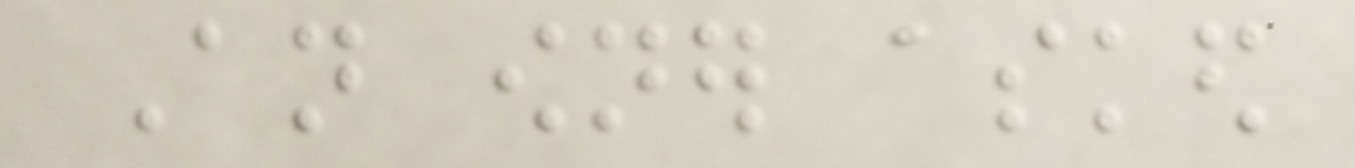An owner asked
